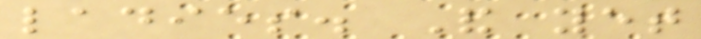ladies. And yet
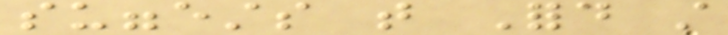suggests that Ford still
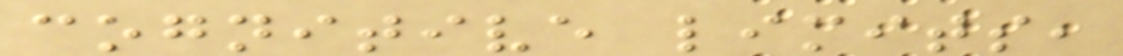cognitive limits,
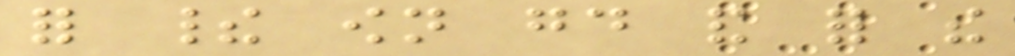for their own good and for the
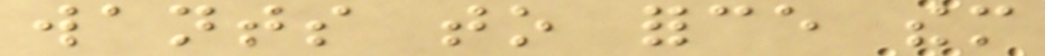wants to force them
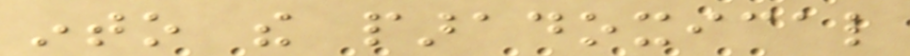into the paradoxical
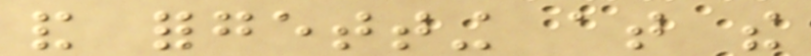and forgetting at the
